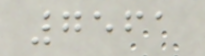7561
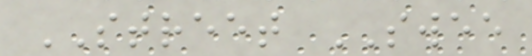STREET SWEE
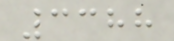3388
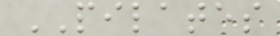PILATES
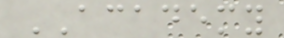ACADEMY
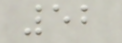52
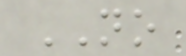NO
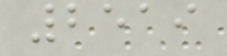2519
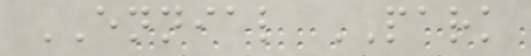ENNIAL PARK
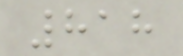818
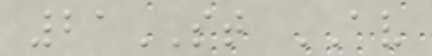21ST AV
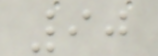90
